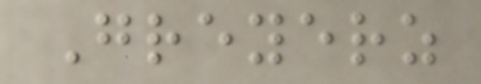Greyerz
